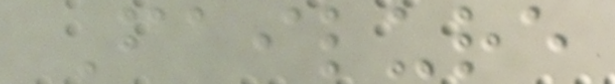Failure
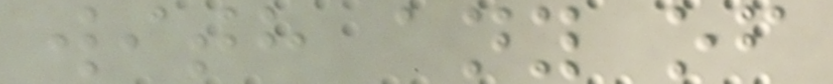with any of
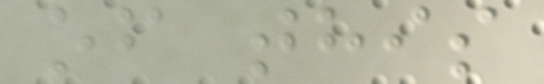of this
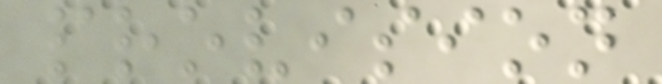provision
